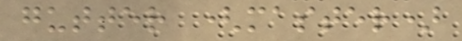gutter (master)
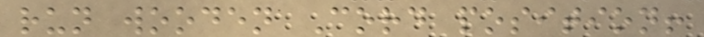run wooden Cord position!
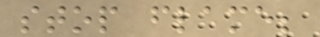stop flame;
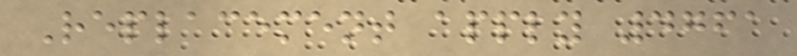Replacement apply 4761
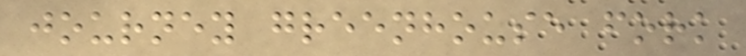journey greenhouse fork
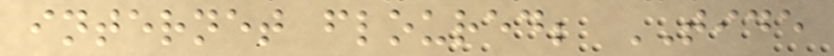internet floured; TIDE
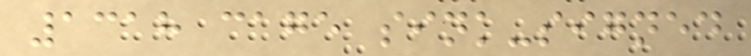1318 cage sink-signed
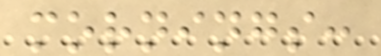mornings:
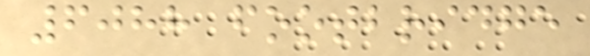6088 footbridge
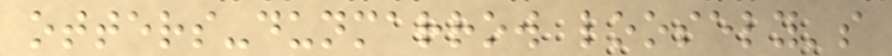otters-dunmarrow loosely's
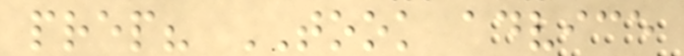prep? TOOK advice
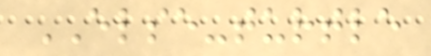ELSE-turtle
